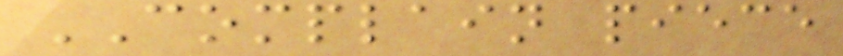COMPLAIN piece
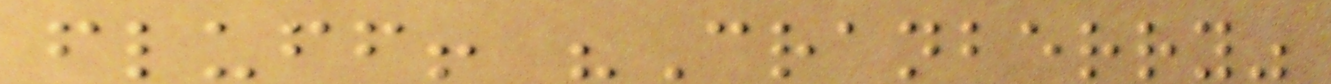fluff! "Cranberry"
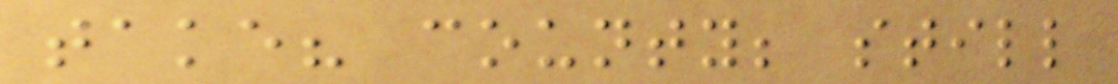take? county; still
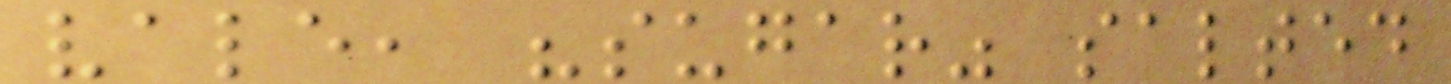vale, "sugar" salted
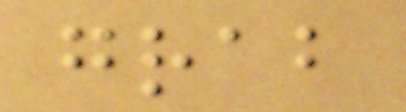grab
